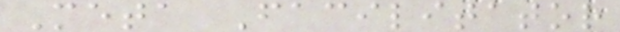Meta Facilitator
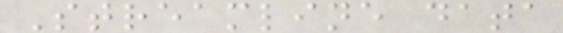Streamline data
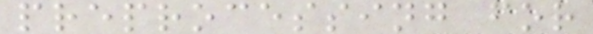preprocessing for
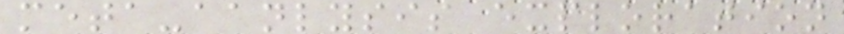meta-aanlysis exploration
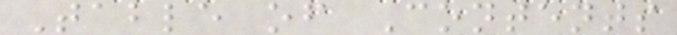Table of Contents
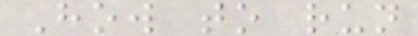How to run
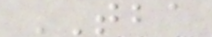TBA
